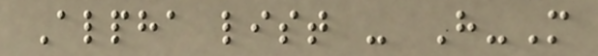Alpha list - H-M
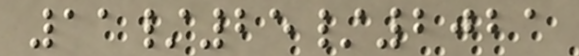11/25/2021
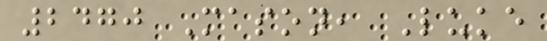2470 Mason, Luke
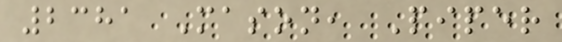2381 Mason, Piper
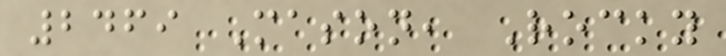2469 Mason, Rocky
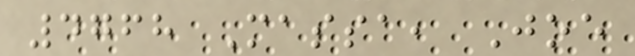4768 Massa, Joe
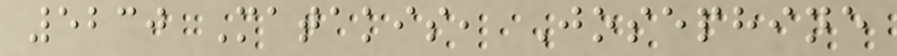5230 Matakis, Josephine
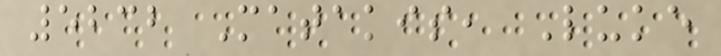5232 Matakis, Luke
